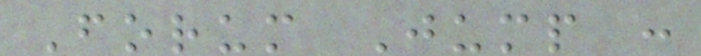Forum Jump :
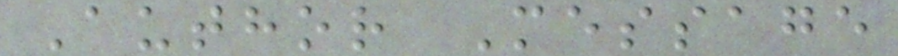Author Message
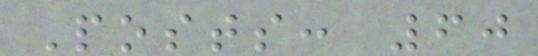Posts: 60
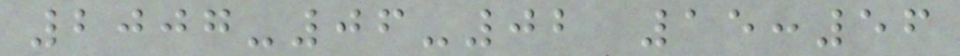2007-06-02 15:56
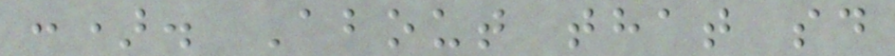:). About that sd
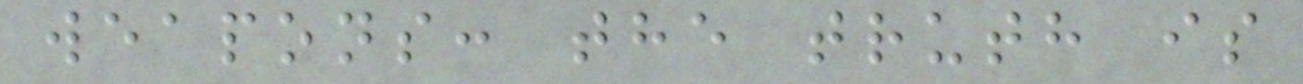weapons: the truth is
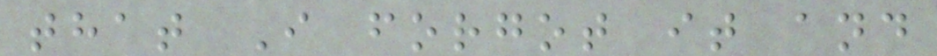that I forgot it and
